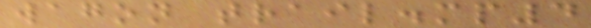wagon trail.mp4
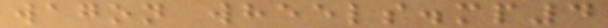wagon wheels.mp4
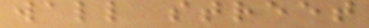wall street
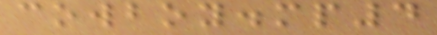cowboy.mp4
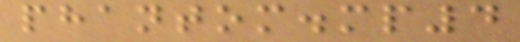phantom.mp4
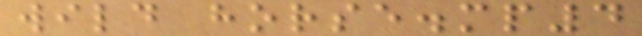wild horse.mp4
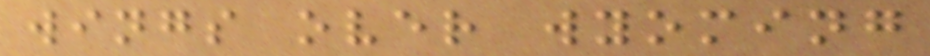wings over wyoming
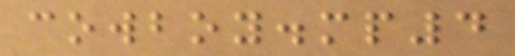cowboy.mp4
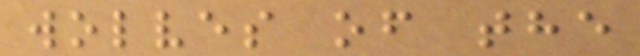wolves of the
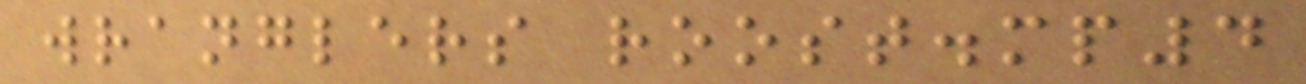wranglers roost.mp4
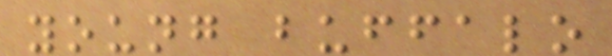young buffalo
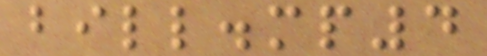bill.mp4
